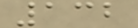132
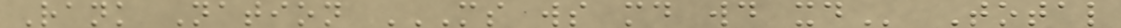Rank Nation MS WS MD WD XD Total
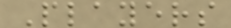Players
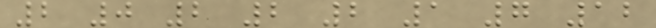2 0 2 2 2 1 7 12
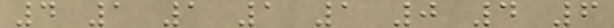4 1 1 1 1 0 4 6
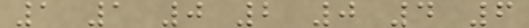1 1 0 2 0 4 6
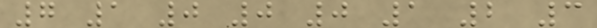7 1 0 0 0 1 2 3
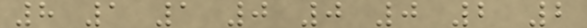8 1 1 0 0 0 2 2
